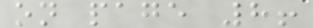on page 8!
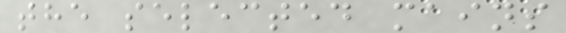the selected mains
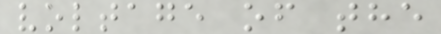voltage of the
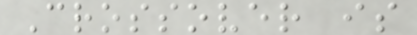Crossover is
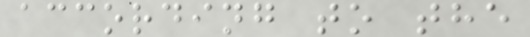according to the
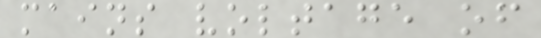mains voltage of
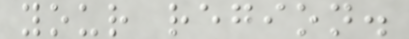your region.
